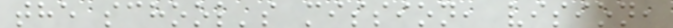the school's mission, vision,
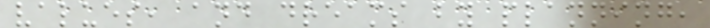values, and dreams by planning,
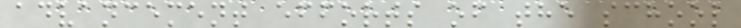advancement efforts of the school
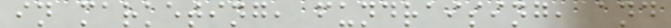in marketing, fundraising, and
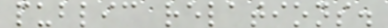public relations.
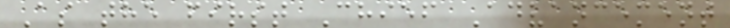As the first Chief Advancement
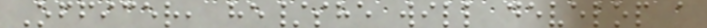Officer, he/she will develop a
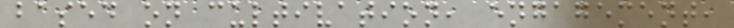based on cultivation, engagement,
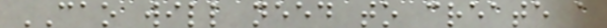CAO will need to create a
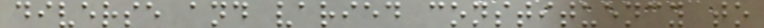diverse and varied constituency to
